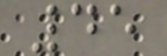45
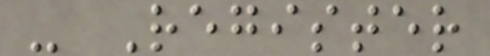- Register
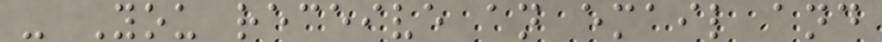- You receive an email and
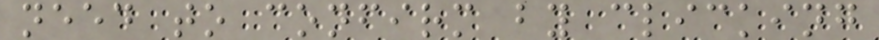need to confirm by clicking
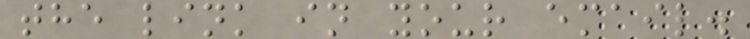the link in your email.
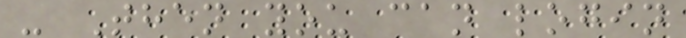- Then you can login
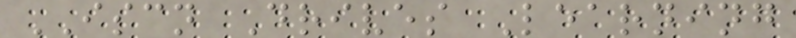ISCN Drives Learning
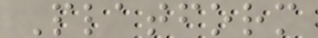Platform
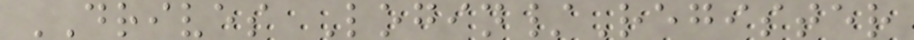DRIVES Login/Register
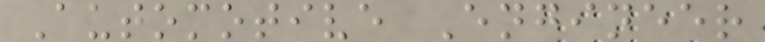Automotive Engineer
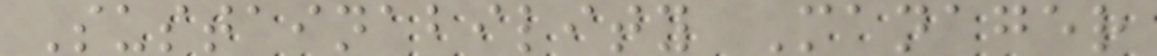Sustainability Manager
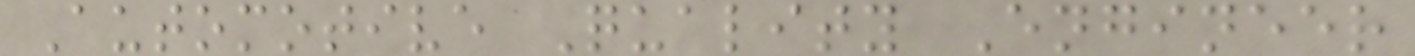Automotive Quality Engineer
